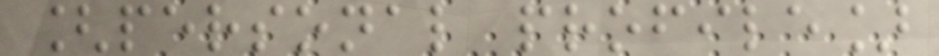[personal profile]
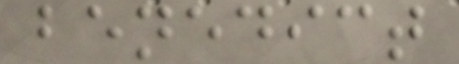benedict
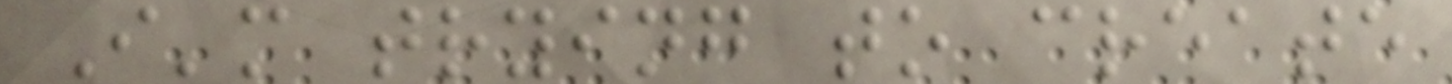I'm trying to create
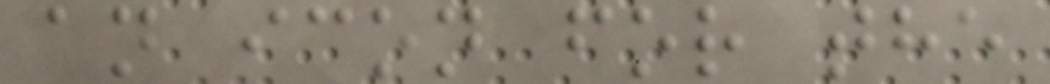an icon for the
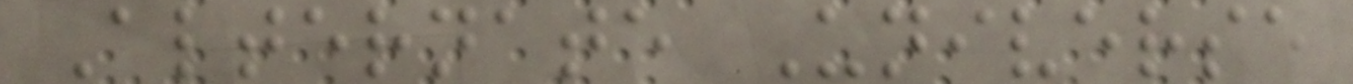Alternate Universe
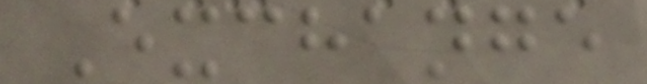Exchange
